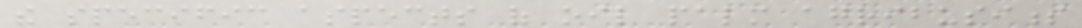the specific aspects of oil palm agribusiness
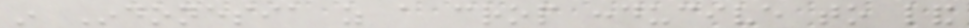in Indonesia as a crop conducive to land
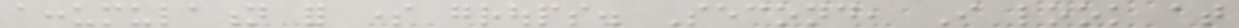accumulation for some groups. Second, I look at
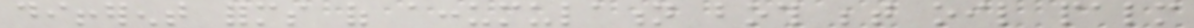different forms of accumulation both between oil palm
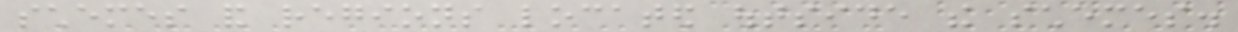schemes and regions located outside the schemes.
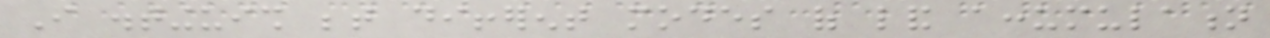I distinguish between different modes of land accumulation
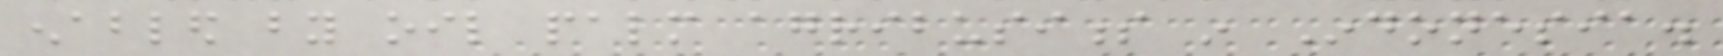enabled by oil palm agribusiness in Indonesia.
